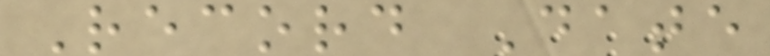Record Date
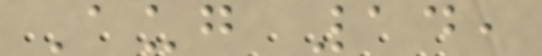Aug 14,
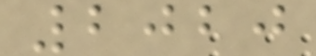2020
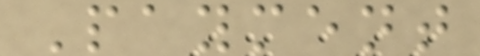Payment
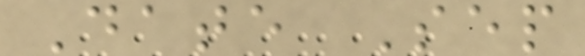Date Sep
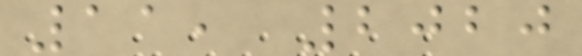11, 2020
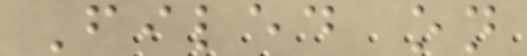Filed on
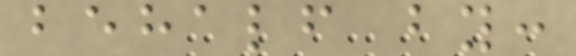behalf by:
